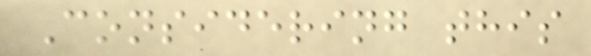Considering this
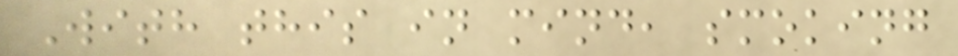With this in mind, smoking
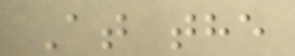At the
